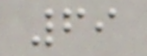69
